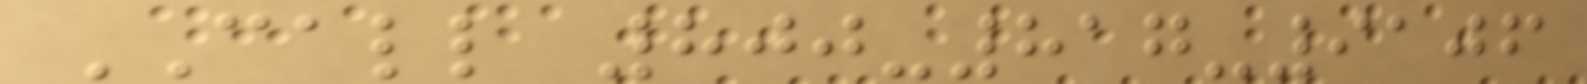CALL 800-817-9106
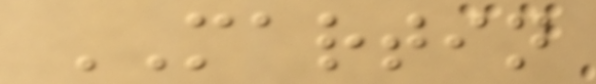MARTIN
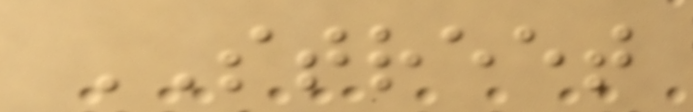STREET
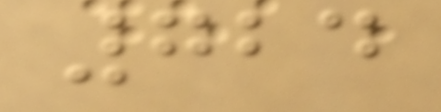724
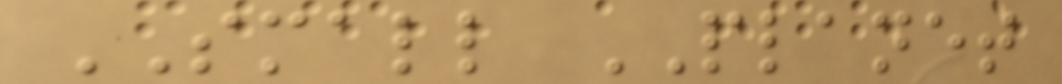SMALL PLANET
